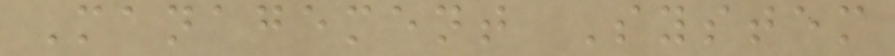Management System
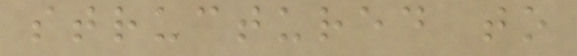structured to
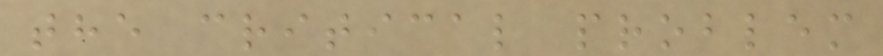the critical problem
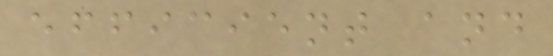efficient and
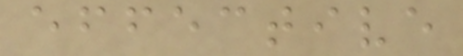effective
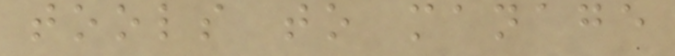tools to manage
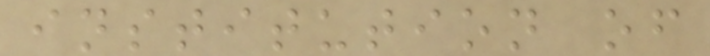institution of
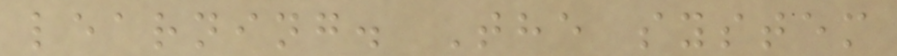learning. The system
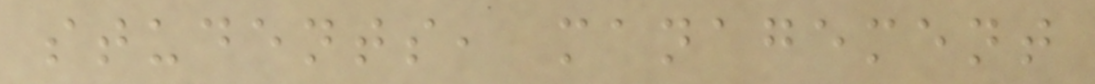students, management
